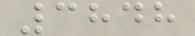3848
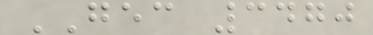GEC 3470
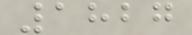1827
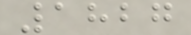1827
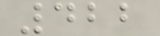422
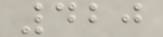420
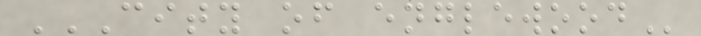CITY OF ENGLEWOOD
